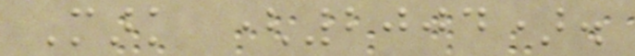Mark (2004).
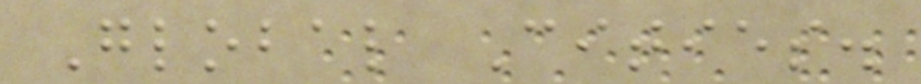Global Cities.
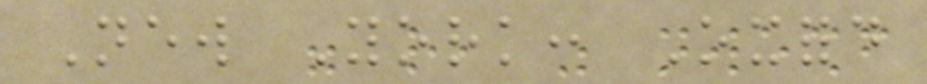New York: Oxford
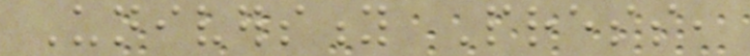University Press,
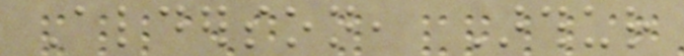Alderson, Arthur
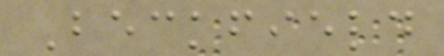Beckfield
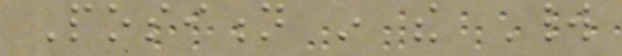Position in the World
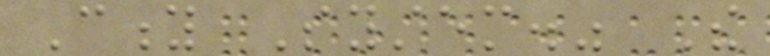City System." The
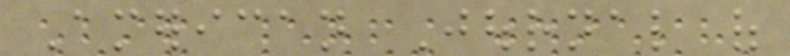American Journal of
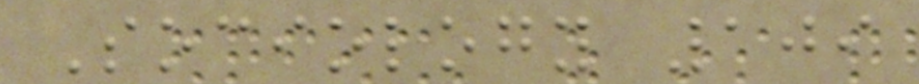Sociology 109
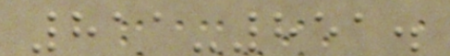811-851.
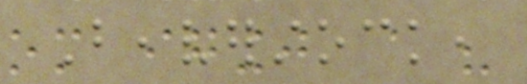Beaverstock,
